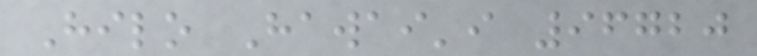Hilo Hawai'i 96720
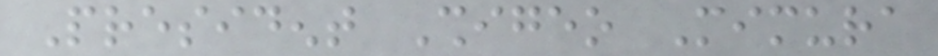President Shigeo Mimura
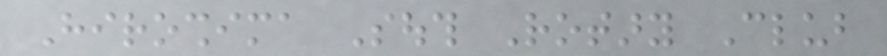Hiroshima South Rotary Club
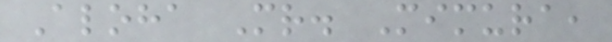Aloha Mr. Mimura,
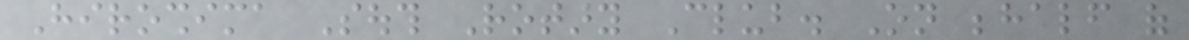Hiroshima South Rotary Club. On behalf of
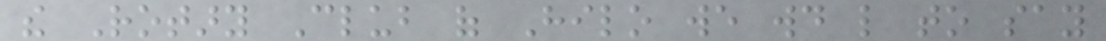the Rotary Club of Hilo we would like to say
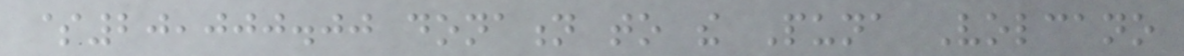$20,000.00 donation to the Puna Volcano
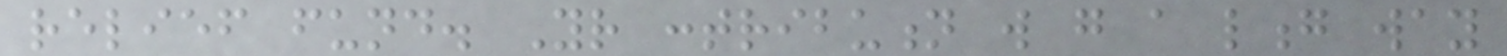relief fund. Your contribution will go a long way
